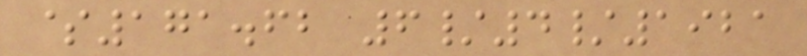$171.62 6/4/1921
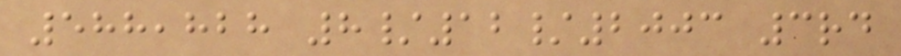588,828 8/12/2003 3rd
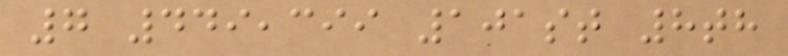7 449,399 101st 8th
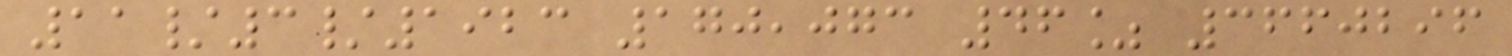11/3/1923 170,073 46% 3660296
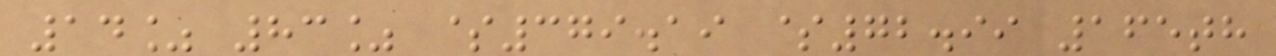14% 83% $379.19 $72.99 165th
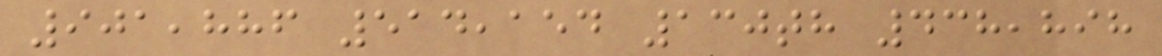901,886 514,154 130th 438,898
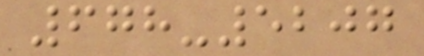678-5207
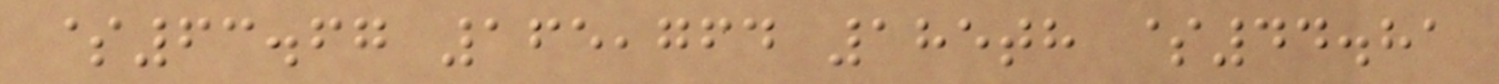$63.67 165,764 185th $44.81
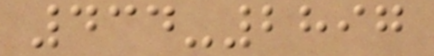434-2897
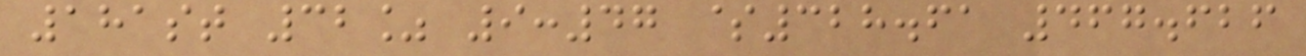181st 32% 9:47 $328.61 467.626
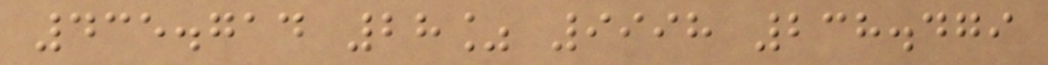435.714 28% 9998 238.479
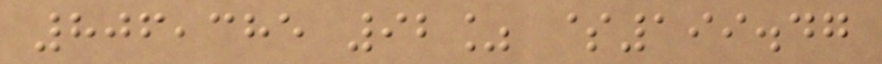806,385 92% $199.47
